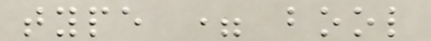type = bool
